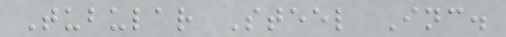Tubular Steel Inc.
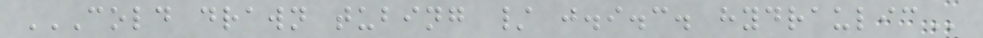COLD DRAWN TUBING / J.I.C. HYDRAULIC
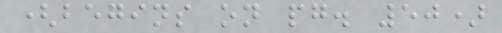(begins on pg. 50)
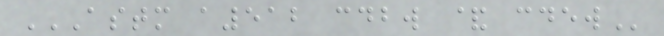ASTM A512 CDBW & CDEW
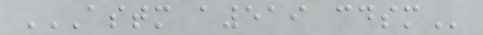ASTM A519 CDSM
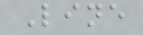Line
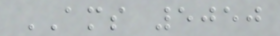AMS 5050
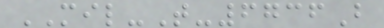MIL-T-6736B
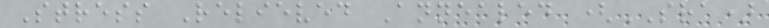Stress Relieved Annealed (SRA)
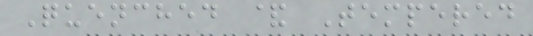Quenched & Tempered
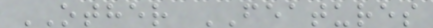OTHER FEATURES
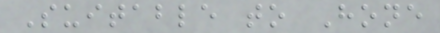Suitable to Hone
